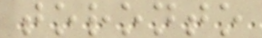toronto
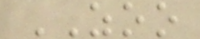ZOO
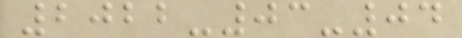2022-03-04
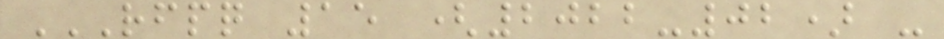RFPQ 15 (2022-02) -
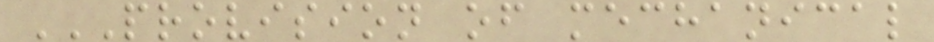PROVISION OF MECHANICAL
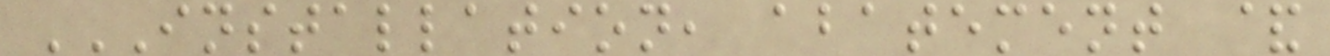INSTALLATION, ABATEMENT &
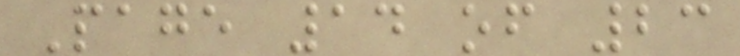Page 14 of 23
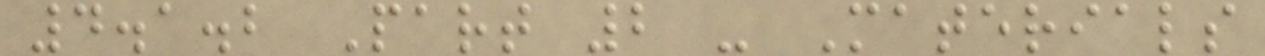4.1.2 Part 2 - Materials
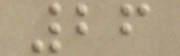26
